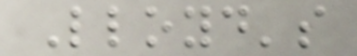Lloyd's
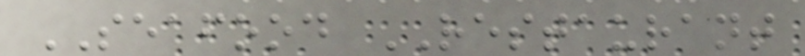SEAFOOD RESTAURANT
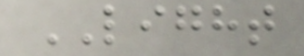LIGHT
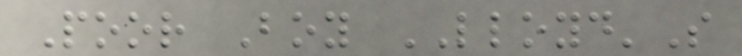Poor Boy LLOYD'S
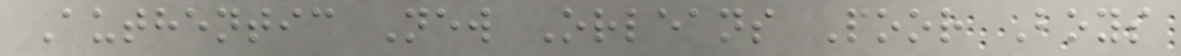Authentic New Orleans Poor Boys
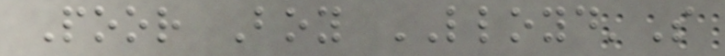Poor Boy LLOYD'S
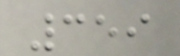359
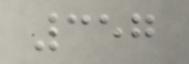357
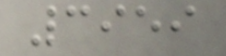3959
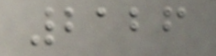2126
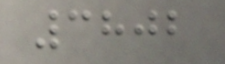3802
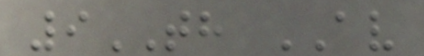9TH AV
